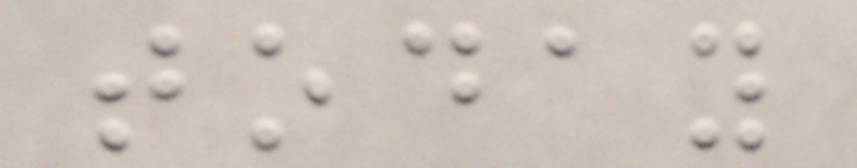today
